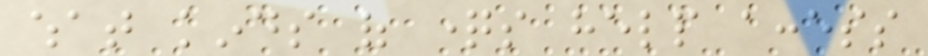what kinds of questions help access
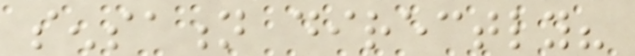sensation directly?
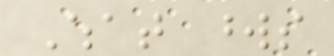What words
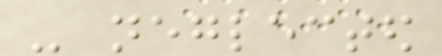- neglected
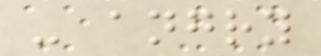- angry
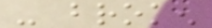- broken
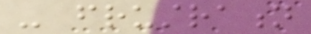- frustration
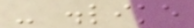- dislike
